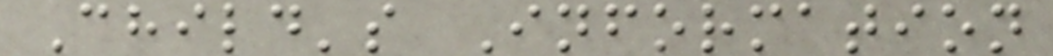Child's Information
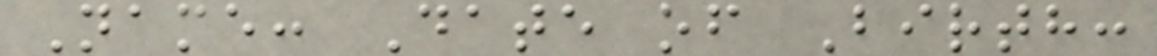Name: Date of Birth:
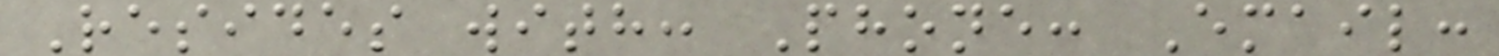Resides with: Phone: Email:
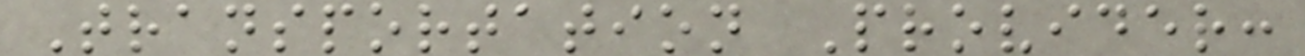Transportation Provider:
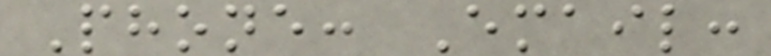Phone: Email:
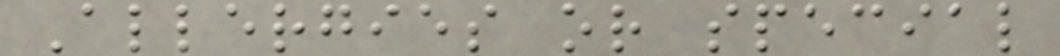Allergies or special
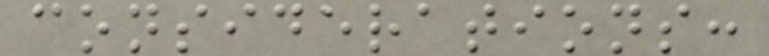considerations:
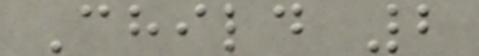Child 2
